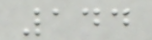144
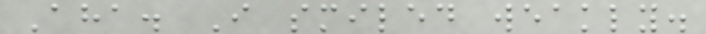Aha. I smiled weakly.
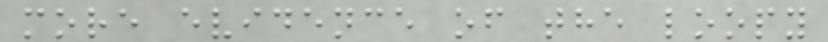more evidence of the loopy
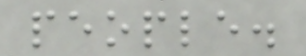people.
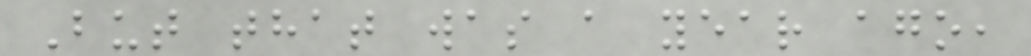But that was a year ago,
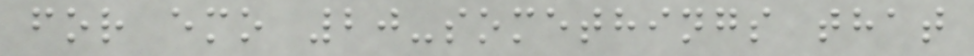for emo 20-somethings that
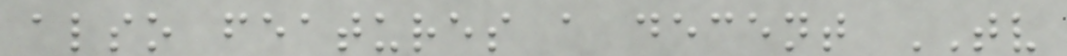also features a decent TV
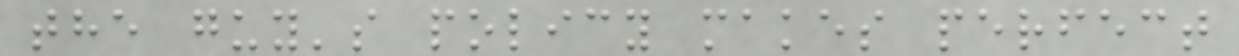the guy's policy makes perfect
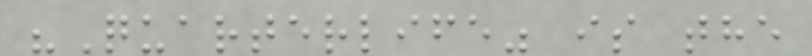"Quarterlife" is the
